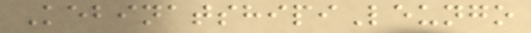KebinatshipiLeungo
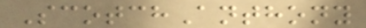ScotchAnthony
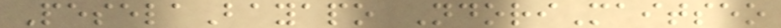PeselaBayapo NdoriMaitseo
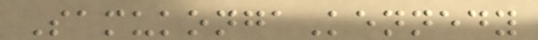SamukongaKennedy
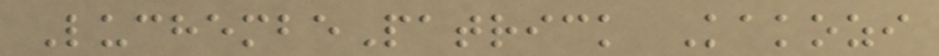LuchembePatrick Kakozi
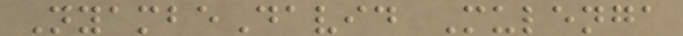NyambeDavid Mulenga
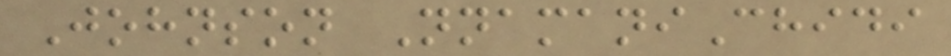Johnson NnamaniChidi
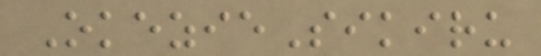OkezieSikiru
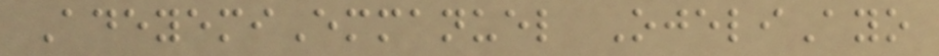AdeyemiEmmanuel OjeliAyo
